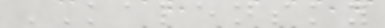KALENSKY
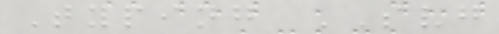Typing SVG
